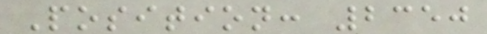Position: 2350
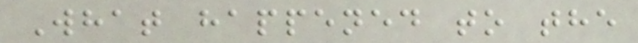What happened to the
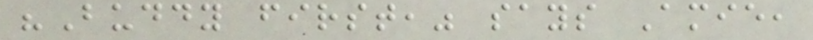"Buddy first," says Amie,
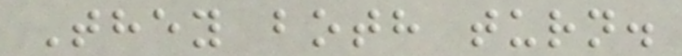They both turn.
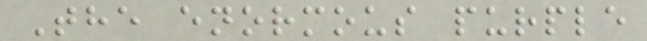The enormous purple
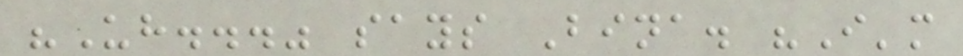"Uh..." says Bina. "I'm
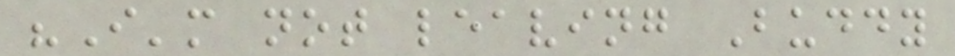"I'm not leaving Buddy
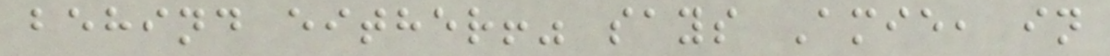behind either!" says Amie, in
